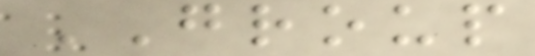GROUP
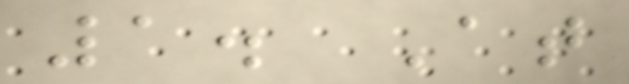1. At
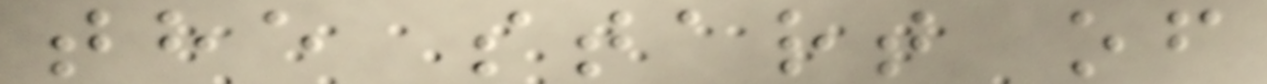the start of
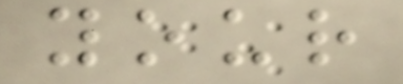your
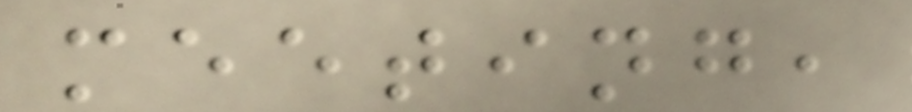meeting,
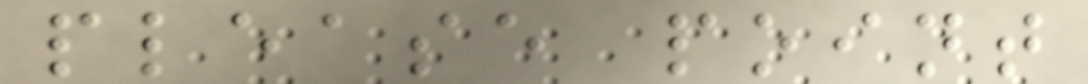please point
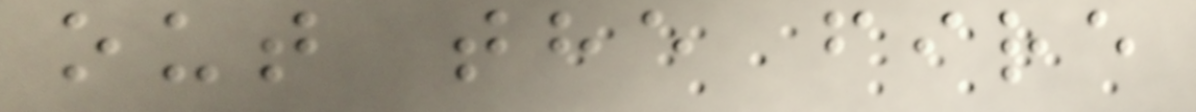out the fire
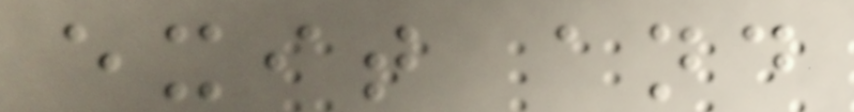exit and
